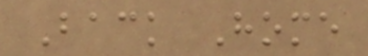Back Home
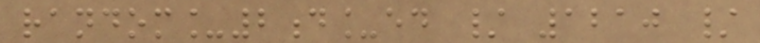random_2d_ed / 1210 /
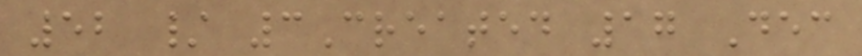52 / 3Created 17 Dec
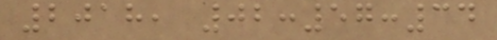2018, 02:57:34
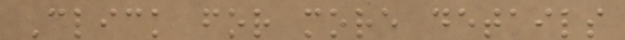Click for more details
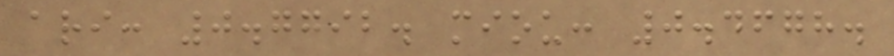ari: 0.7792. miou: 0.4678.
